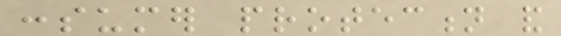consumer protection and
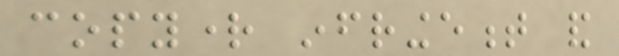copyright infringement and
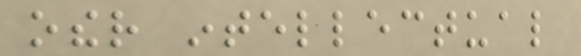other intellectual
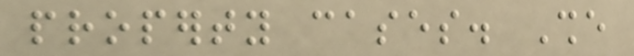property cases. She
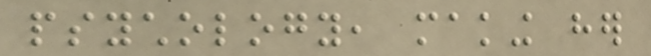psychology, making her
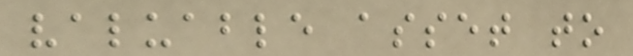valuable asset to
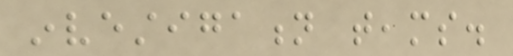investigation teams.
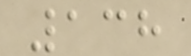138
